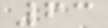63
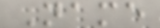Name
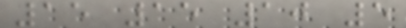15 15 10 5
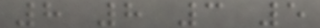8 8 3 5
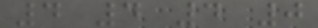4 4 4 0
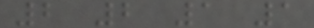2 2 1 1
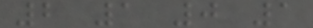2 1 0 1
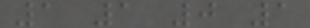1 1 0 1
